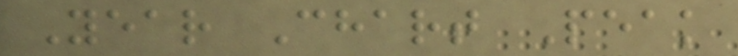Year Chart Peak
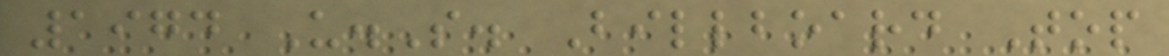1974 U.S. Billboard Top
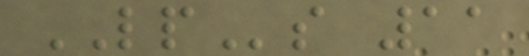LPs 11
